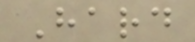Hard
